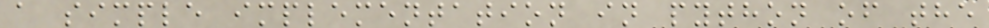a simple implementation in python of the
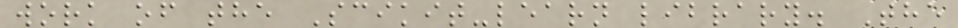work of the Scikit-learn library. The
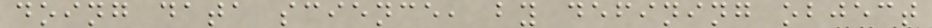doing data science, by defining object
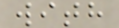with
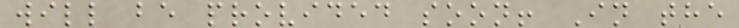will be provided soon! In the
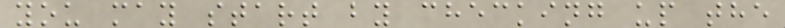you may start by checking up the
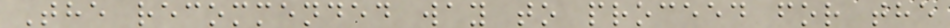The recommended way to proceed for the
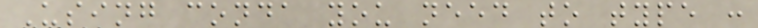Using conda you need to type :
